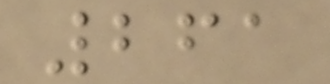261
